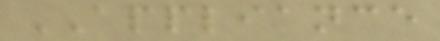APPLIANCE
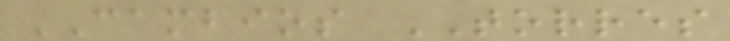CAMBIOS TORRES
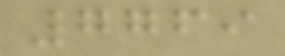7769
